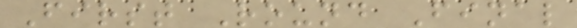First Round Final
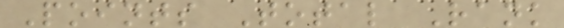Points Total Rank
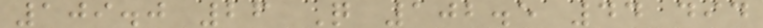109.0 26 Q 102.5 44 did
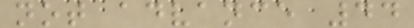not advance 44
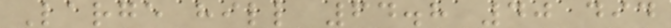Large hill 64.8 40 did
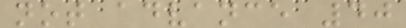not advance 40
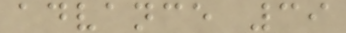advance 39
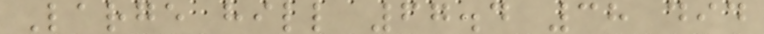Large hill 67.4 38 did
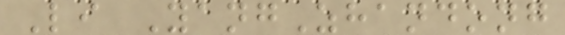Li YangZhandong
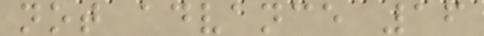not advance 16
